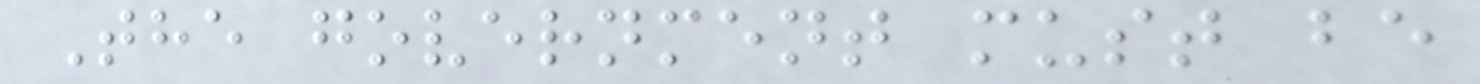The government must be
